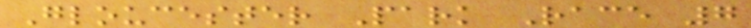Gloucester Park Race 7
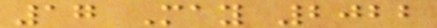17 May 2022
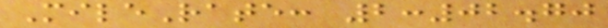MileRate: 2:02.70
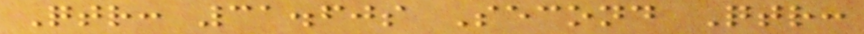Qtr: 31.60s Second Qtr:
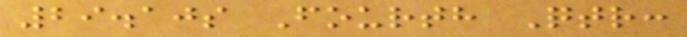29.10s Fourth Qtr:
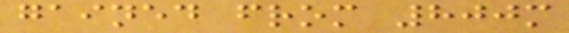gained from 800m
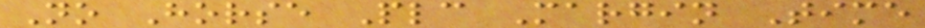No Horse Plc Margin Time
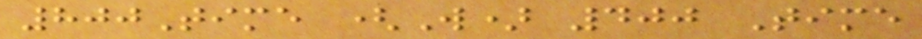800Time (W) 400 Time
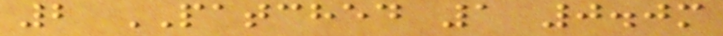2 PATCHED 1 0.0m
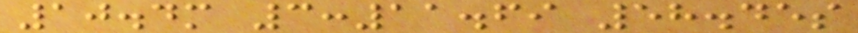10.4m 3:11.69 58.45s
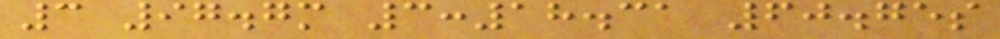3 97.7m 3:18.31 60.75s
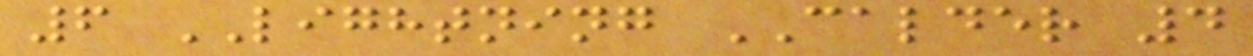6 LIGHTNING CALDER 4
